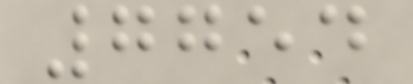7754
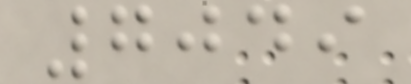7049
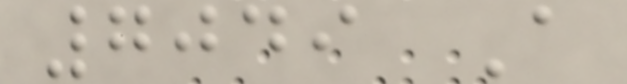7049 A
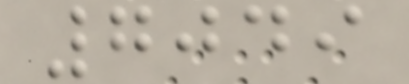7049
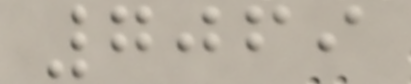7069
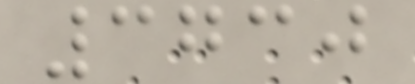3730
